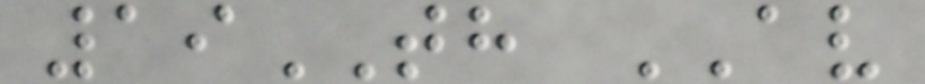19TH AV
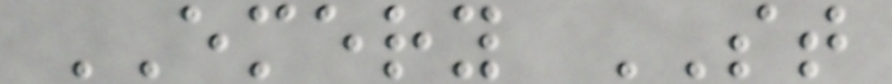EMERY ST
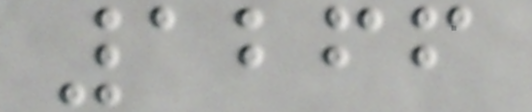1266
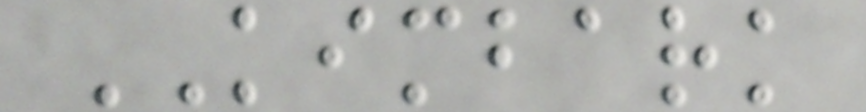KIMBARK
